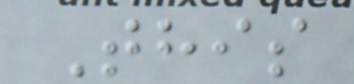This
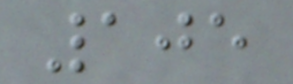105
